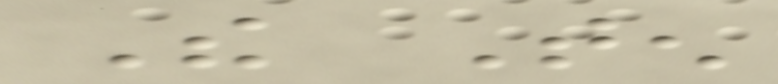The Ten
